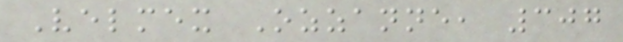Velmex Ozzanne, 307
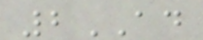2AD
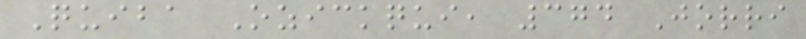Quiba Ozickqui, 374 Jorri
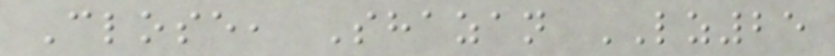Close, Shazan LZ25
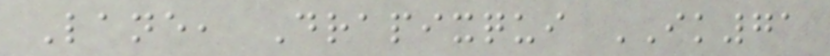Lane, Drapixqui IK71
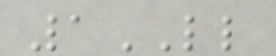1LL
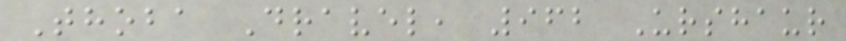Thoba Dravel, 962 Urshaur
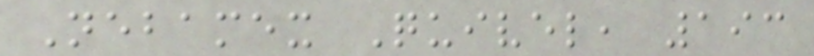Nebamex Quivel, 193
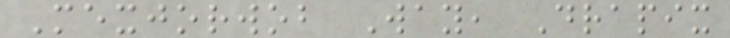Mexjorwob Way, Drapix
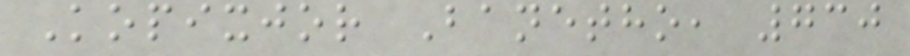Kopixjor Banetho, 730
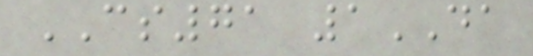CS71 1DA
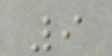9
